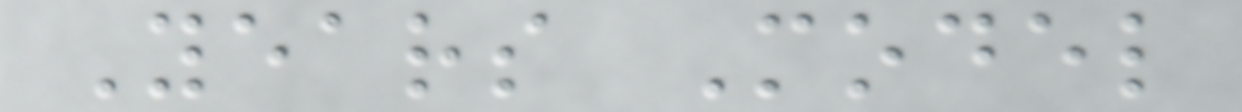Years Model
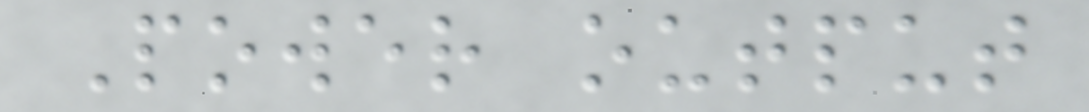Power output
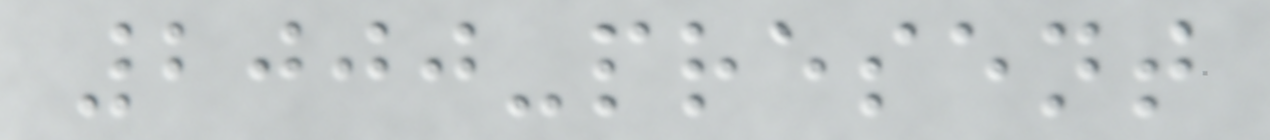2000-present
